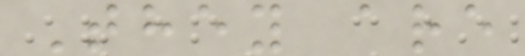They are
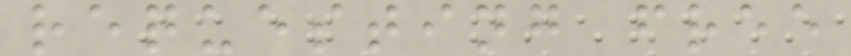requesting free
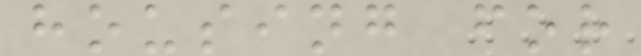housing for
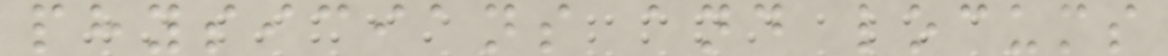physicians and locums
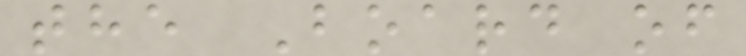the Board of
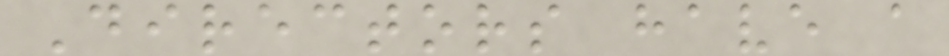Directors have a
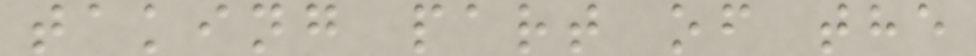taking part of the
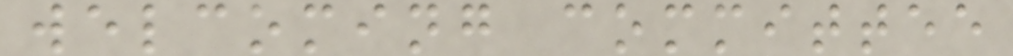welcoming committee
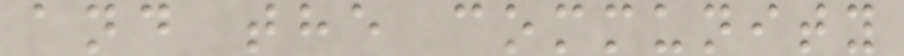and the community
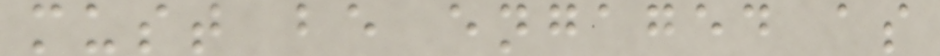must be engaged as
